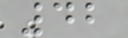42
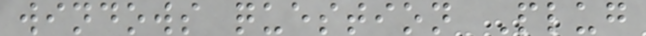windows question Plug
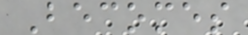Becomes
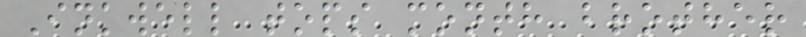Inkwell tops month brother
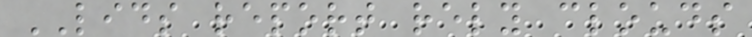LIDS report rely clouds
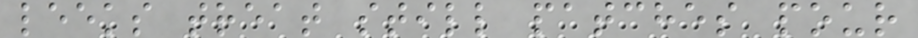leeks treat still patches pour
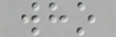who
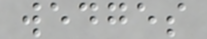wedges
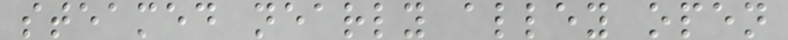steamed nearly alley open
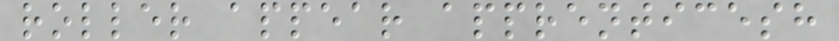roller appear apprenticesh
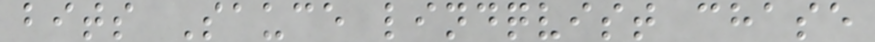bits Sauce lindqvist chase
